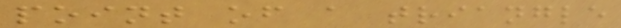point of a triangle
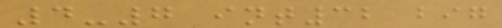4-7 int32 big
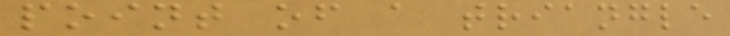point of a triangle
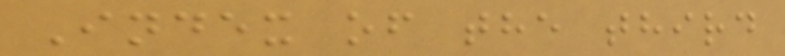Index of the third
